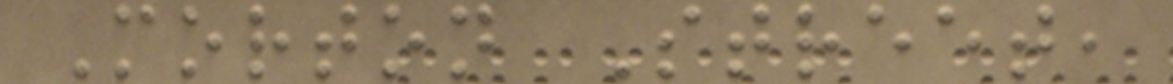Morton Street,
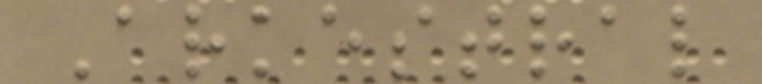Arkestral
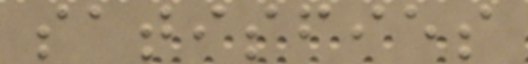satisfies
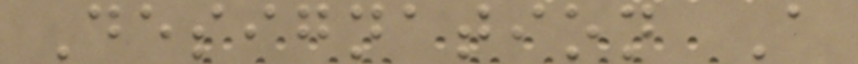Designation A
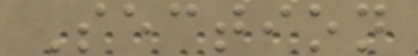Section
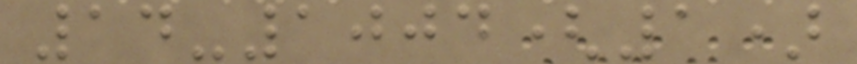14-1004(1)
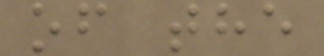of the
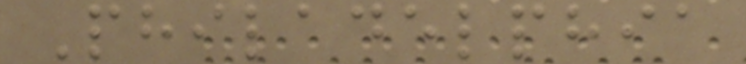Philadelphia
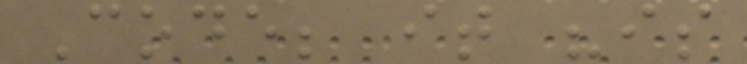Code; it "is
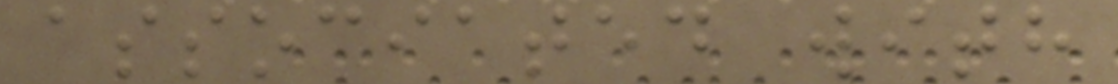associated with
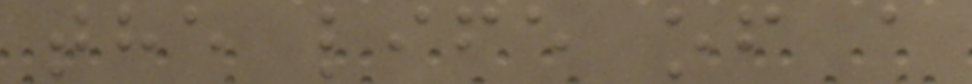the life of a
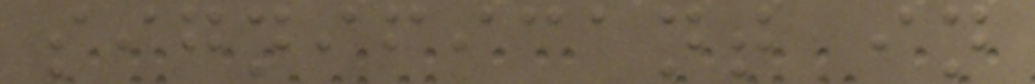significant in
